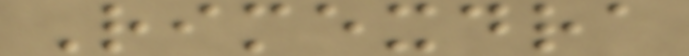Rimexdra
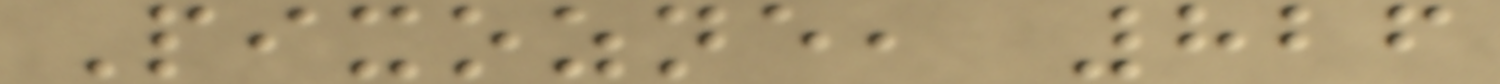Pixozne, 826
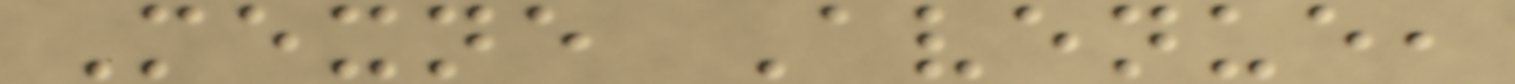Mexne Avenue,
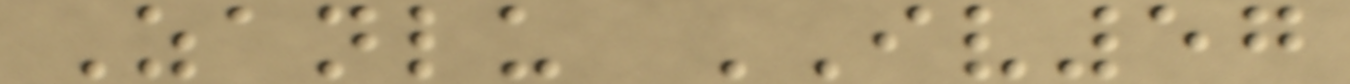Zanlu IV57
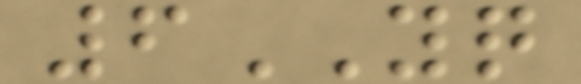6YQ
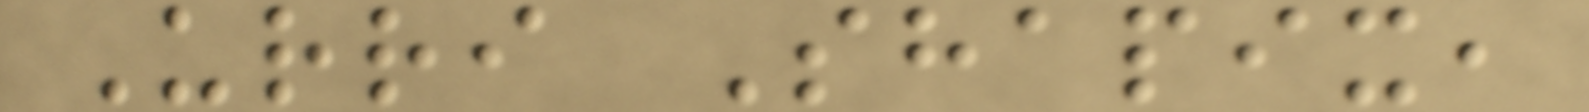Urri Shapix,
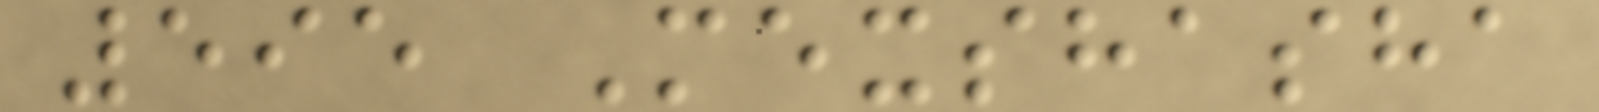595 Mexshasha
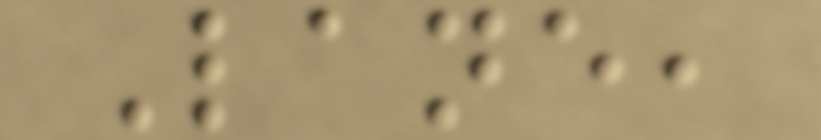Lane,
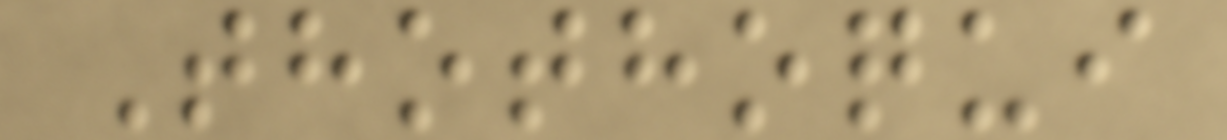Thothoqui
